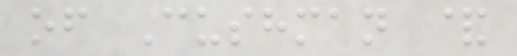of Cushman &
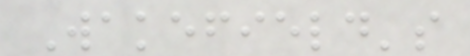Wakefield's
